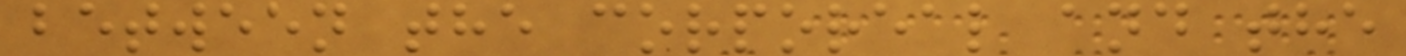between the corporeal and the
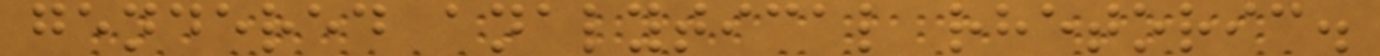gendered analytical rhetoric.
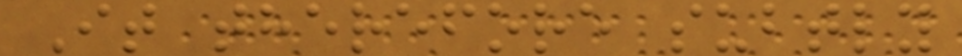It therefore subtly
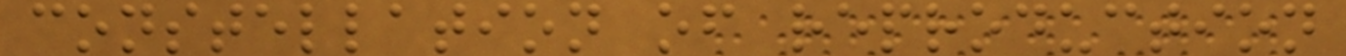constellation of reproduction
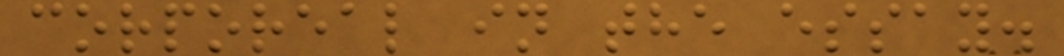corporeal in the essay.
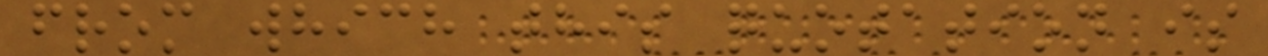from which this quotation is
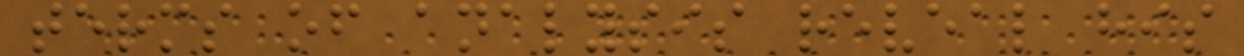terms of analysis reveal his
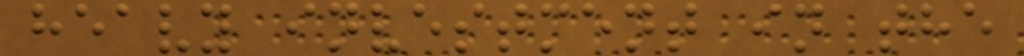heavy investment in the
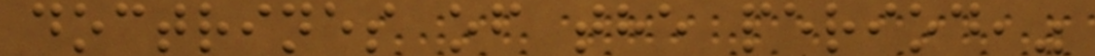doctrines of the period,"
